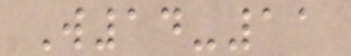W14-11
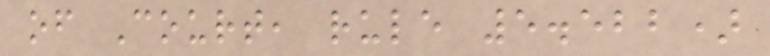of Court, rule 5.522)
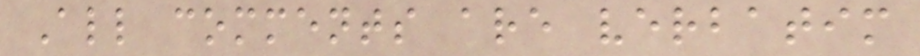All comments are verbatim
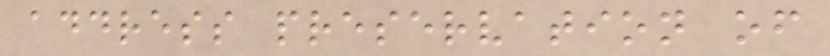address preservation of
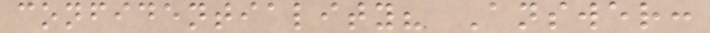confidentiality? Answer:
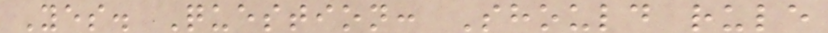Yes. Question: Should rule
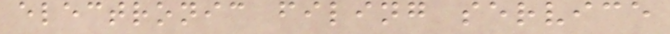electronic filing service
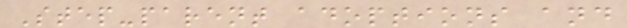Step-parent adoptions and
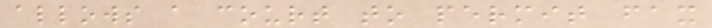allows a court to permit fax
